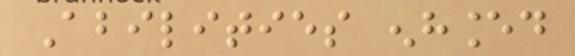Abilities enhanced
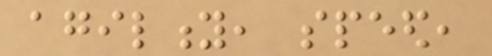agility, speed,
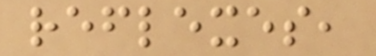reflexes,
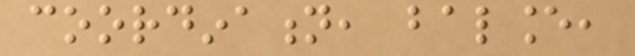coordination, balance,
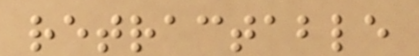retractable
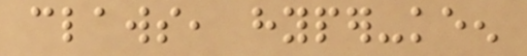claws, hyper-keen
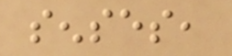senses,
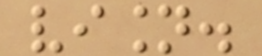vision.
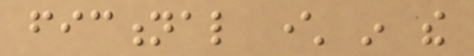fictional character in the
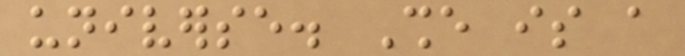universe. She is a
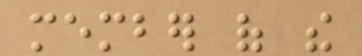member of the
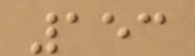153
